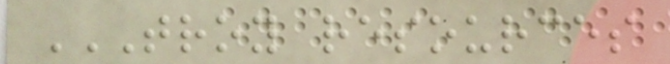TROY RESOURCES
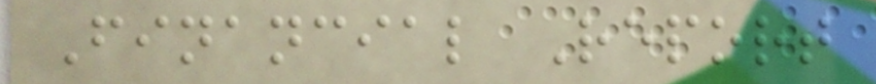Financial Report
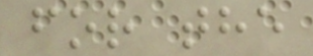for the
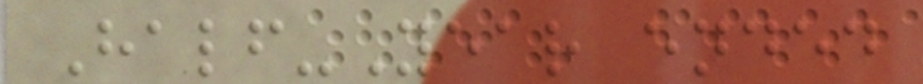Half-Year ended
